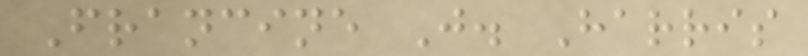Francine J. Harris
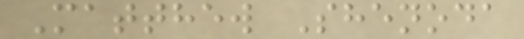Matthew Shenoda
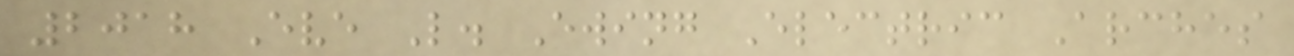2018 Eve L. Ewing Electric Arches
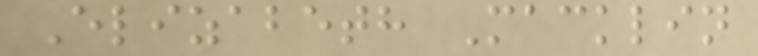Elizabeth Macklin
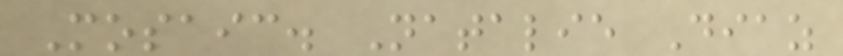Mosaic. Natalie Diaz
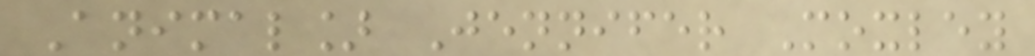Animal] Jennifer Moxley
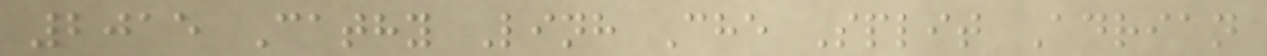2015 Cathy Linh Che Split Adrian
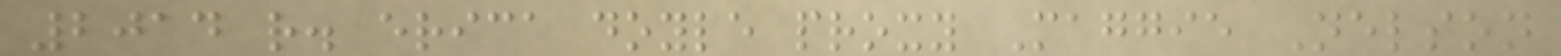2014 r. erica doyle proxy Maggie Nelson
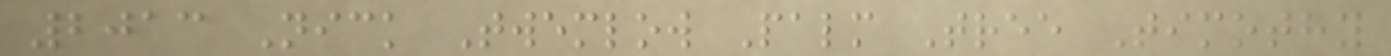2013 Nick Twemlow Palm Tree Timothy
